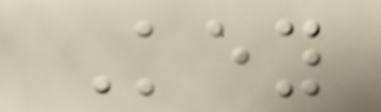Key
